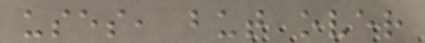uses, but over
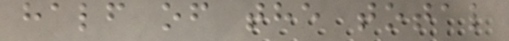half of the total
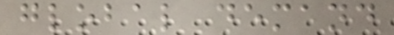global demand
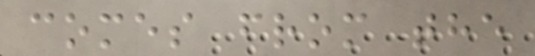comes from the
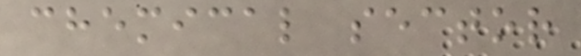chemical sector
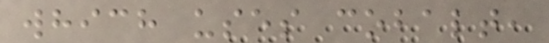which uses cobalt,
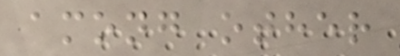among other
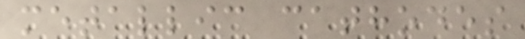metallic cathodes
